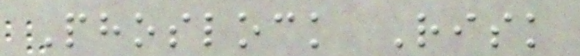Phoslock Risk
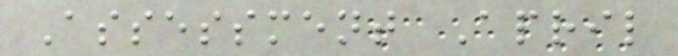Assessment April
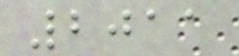2011
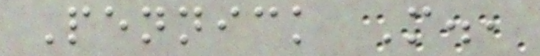Pennick M.,
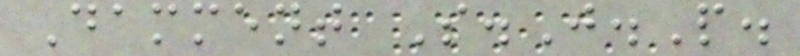Damment S.J.P.
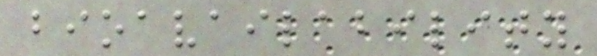bioavailability
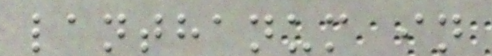lanthanum in
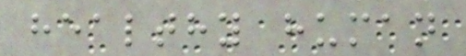healthy human
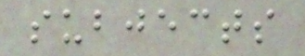subjects
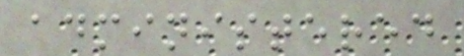administered
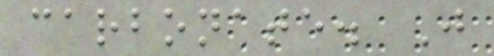carbonate. J
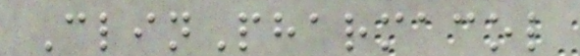ClinPharmacol
